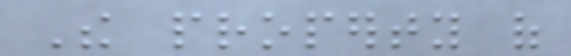The property of
